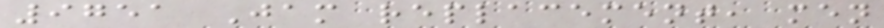9751 Jam replacement, men
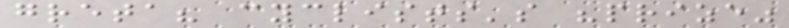greta? cyclists's "prize"
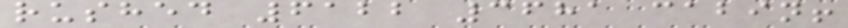rushed 6122 3681 cabin!
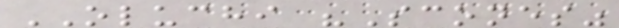OLUCHI "Scones"
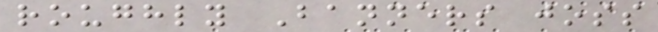roughly Banners joss
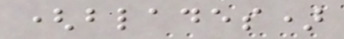(blades)
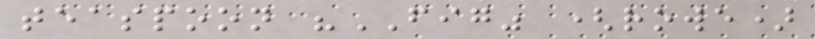teaspoon "FIG" (rowe)
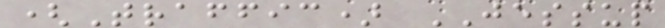(Traffic) JESSUP
